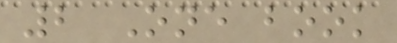2 One book
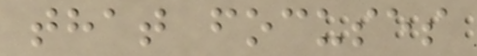that focuses
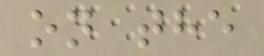on the
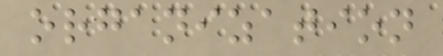organization
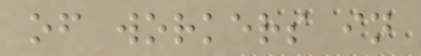of workers in
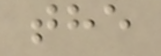the
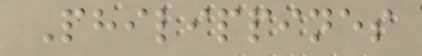Philippines
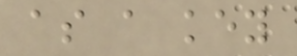as a key
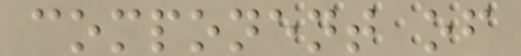component of
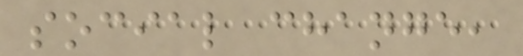social change,
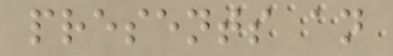presents an
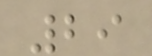29
